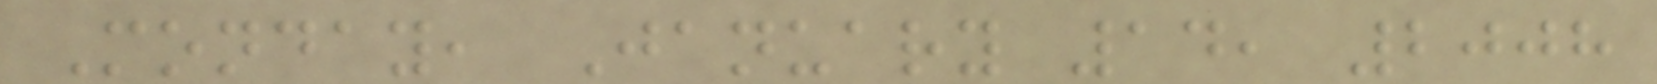Monday, January 14, 2008
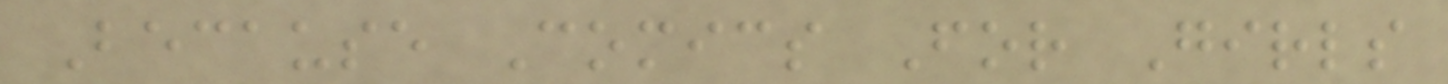Because Comics For Girls
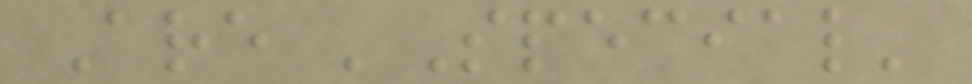Are 'Special'
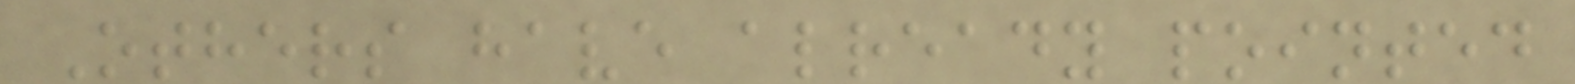Others have already pointed
